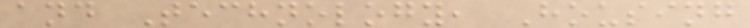and Technology, Housing
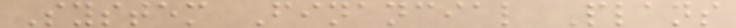System Financial Plans
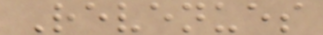Revenues
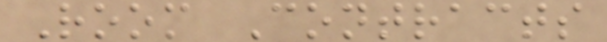Room Contracts
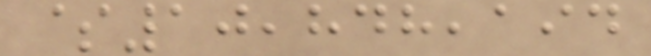$10,848,194
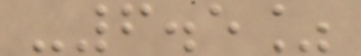-6.5%
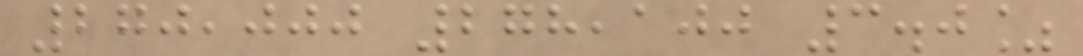270,000 278,100 3.0%
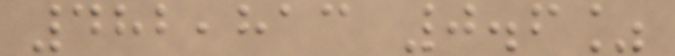482,813 0.6%
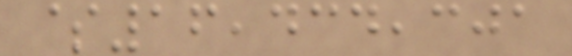$16,434,301
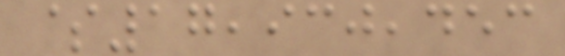$17,930,453
